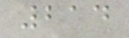214
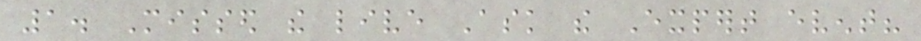1. Missed the live Ask the Expert event?
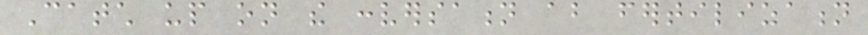Catch up on the conversation about fertilization
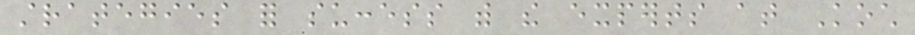strategies for success with the experts at Koch
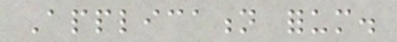Application forum.
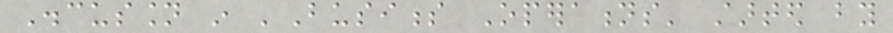Discussion in 'Business Operations' started by
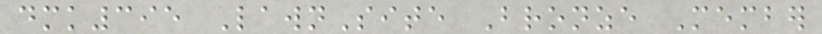dmk395 LawnSite Bronze Member
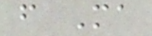from Ma
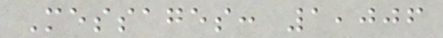Messages: 1,006
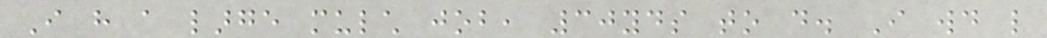I have a large mulch job, 30yds to do. I would like
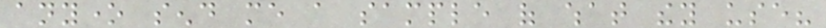anyone send me a sample of what they use?
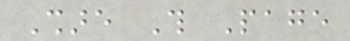Share This Page
